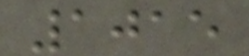1015
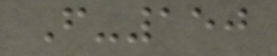F-150
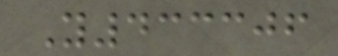Y433306
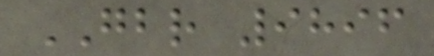GBR 9896
